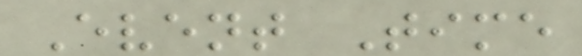Event Time
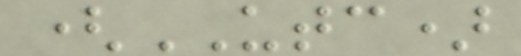(UTC)
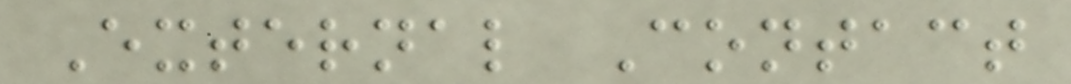External Contact
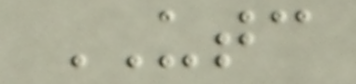UTC
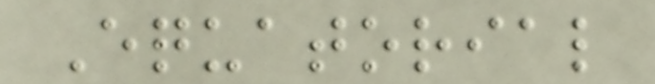Equatorial
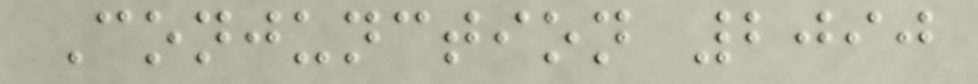Conjunction 2090
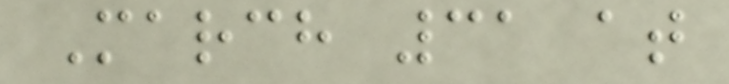March 31 at
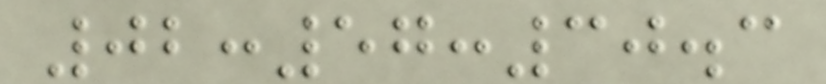02:57:30.3
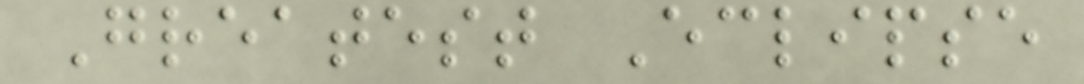Greatest Eclipse
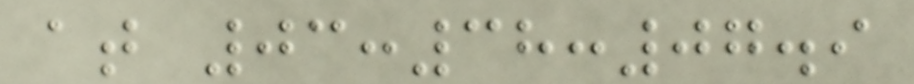at 03:38:07.9
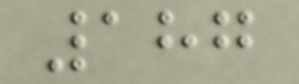187
